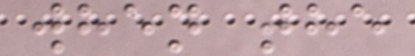when the
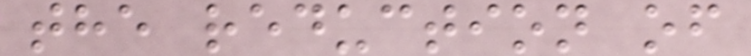the reduction of
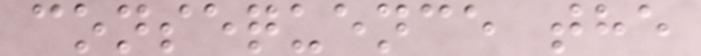consequence the
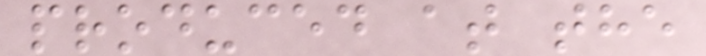produced at the
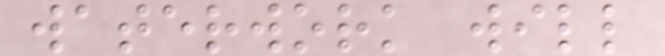waterwork will
